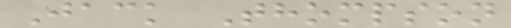Jack Thompson
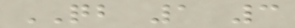QB 1 3
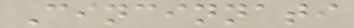Cincinnati
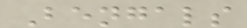Bengals
